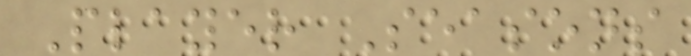Player Seasons
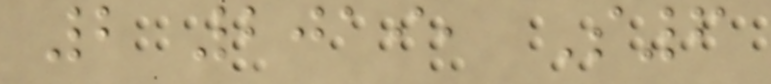2 2019, S6
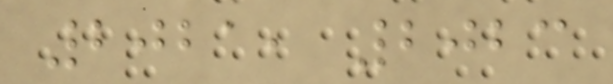2021, 2023
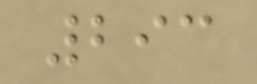293
